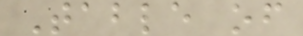Table of
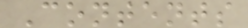Contents
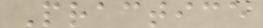Practice
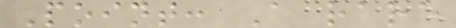Point: A rare
